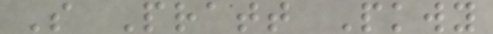S Pratt Pkwy
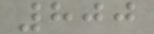800
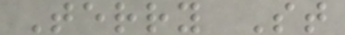Terry St
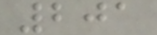201
